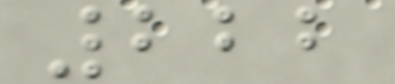222
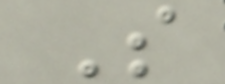S
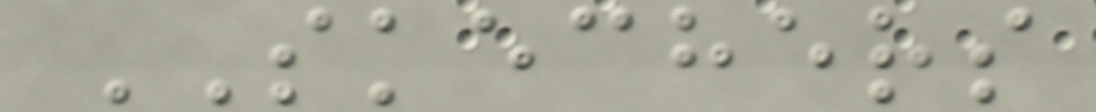SKECHERS
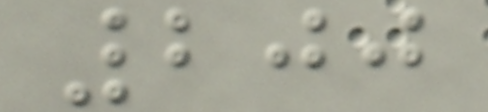200
